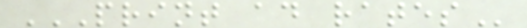PRINT AD RATES
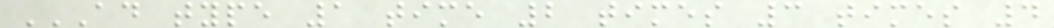AD TYPE 1 TIME 2 TIMES 3 TIMES 4
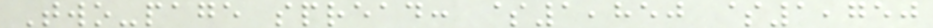Two-page spread: $1,850 $1,750
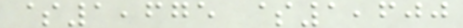$1,675 $1,600
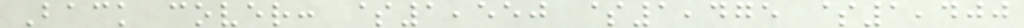Back cover: $1,550 $1,475 $1,400
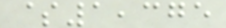$1,375
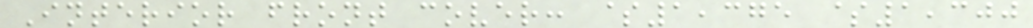Interior front cover: $1,375 $1,300
